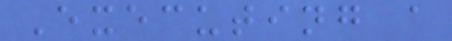Executing a
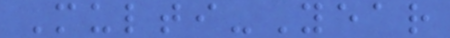Multi-Year
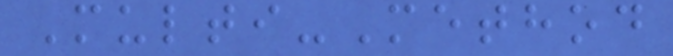Multi-Method
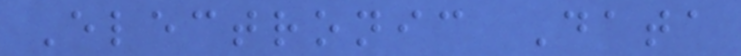Electronic Data
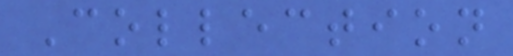Collection
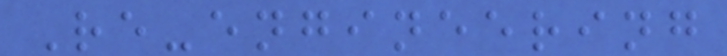Re-engineering
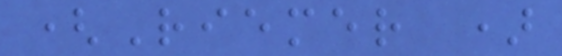(Riemer )
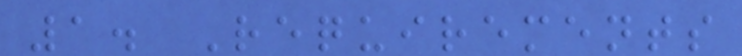1. Requirements
